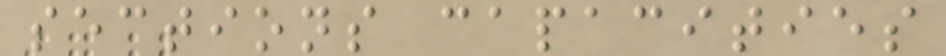sections capacities
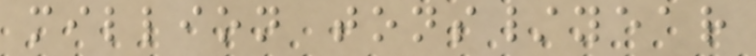million tons/year
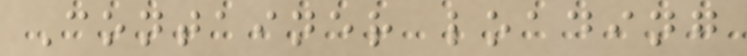Container loading
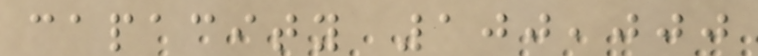capacity 100,000
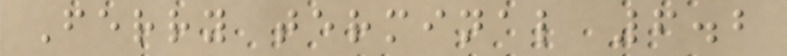Ferry terminal 6.2
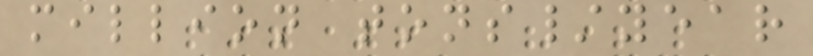million tons/year
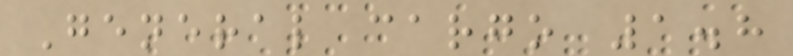General cargo 1.8
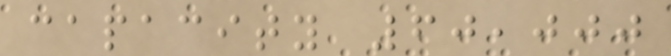capacity 60,000
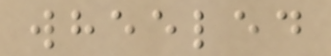wheeled
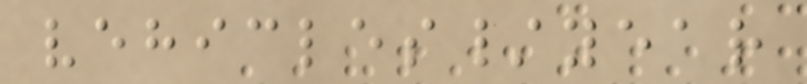vehicles/year
